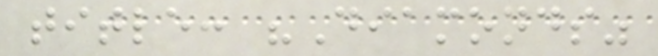title: "Diamonds"
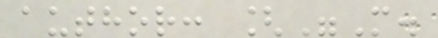author: ["M.
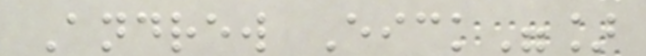Andrew Eick"]
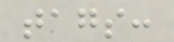tags:
